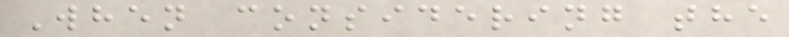When considering the
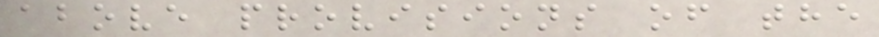above provisions of the
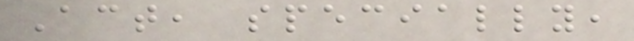Act, specially,
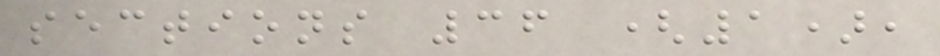sections 36 (1),
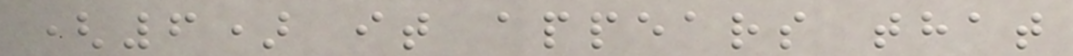(6) it appears that
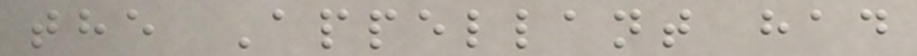the Appellant had
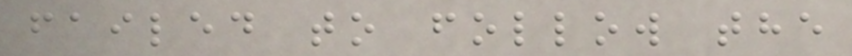failed to follow the
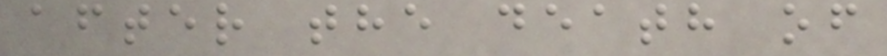after the death of
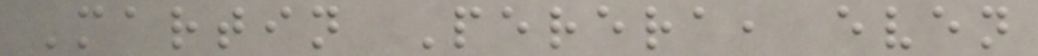Martin Perera, even
